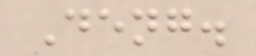Deng.
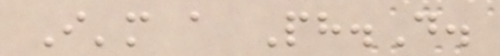I'm a Ph.D.
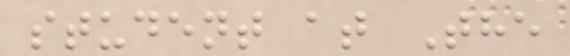student at The
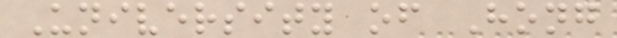University of Hong
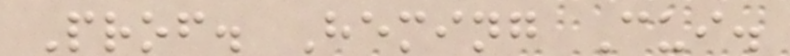Prof. Heming Cui.
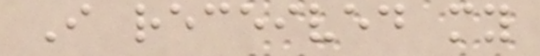I received my
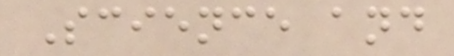Science and
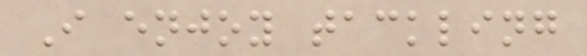I enjoy tackling
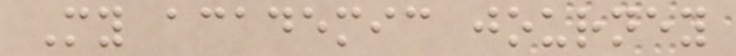My academic journey
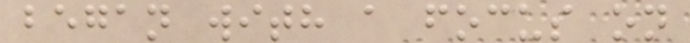began with a focus on
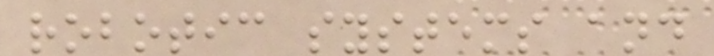robotic systems and
